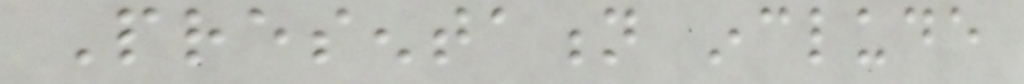Presentation include
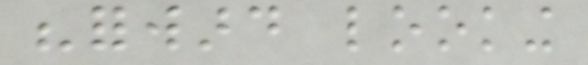"forward looking
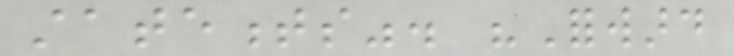statements". "Forward
